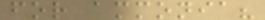for ammonia?
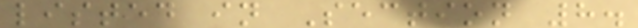listed in Section 8.
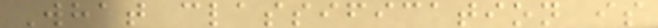What classification is
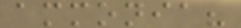ammonia?
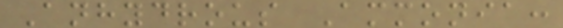Anhydrous Ammonia:
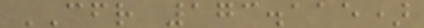CFR 173.115)
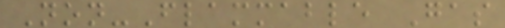Non-Flammable Gas
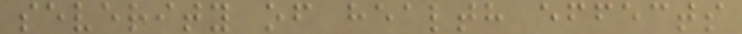severity of health effects
